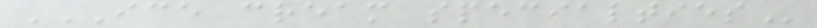ICE CREAM SPECIALTIES
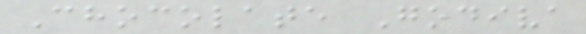Chocolate Godiva
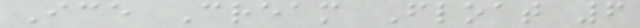Ice Cream Float 6
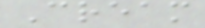Cream
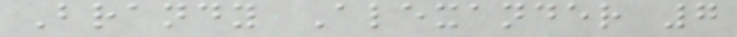Brandy Alexander 7
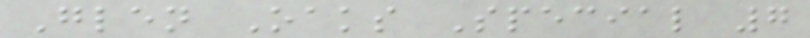Glen Oaks Special 7
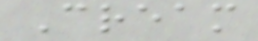Cream
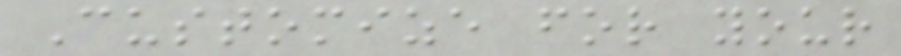Customize for your
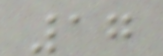17
